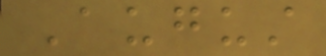August
